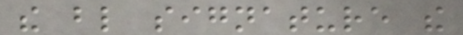the blind signature the
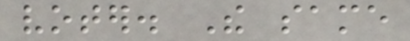voter. The same
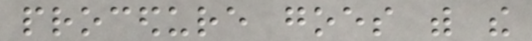procedure goes with the
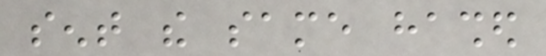sent the same hashed
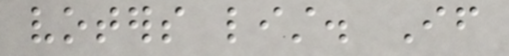voters list. If
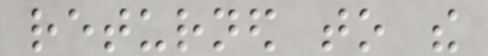returned to the
